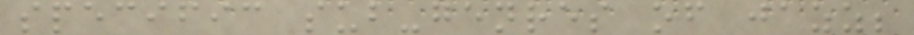specific sub-genres of jazz;
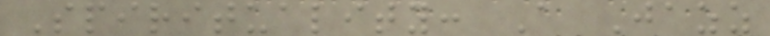Spirituality: A Jazz
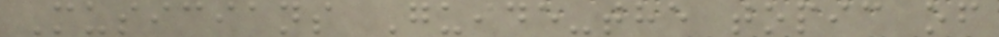Musicians Guide-the topic of
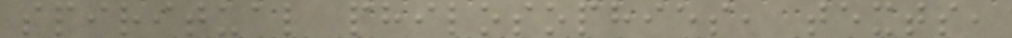spiritual philosophies, texts,
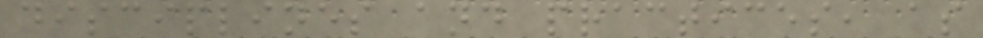disciplines and practices, as
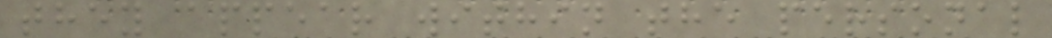they appear within the personal
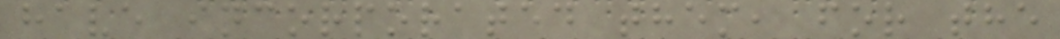have incorporated them, for the
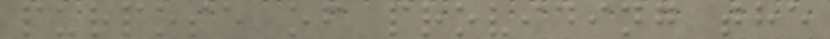purpose of providing the
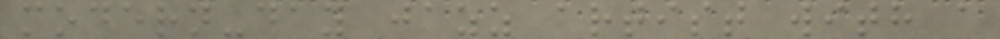modern-day jazz artist with a
